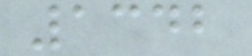1342
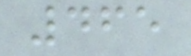465
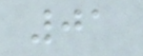01
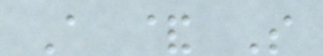A & S
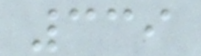339
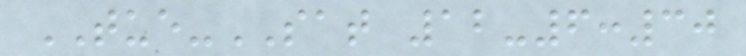TUE-SAT 12-6:30
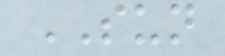SUN
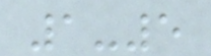1-5
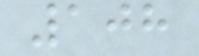108
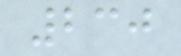230
